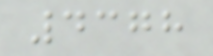4378
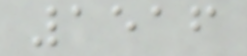1516
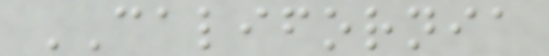CALIFORNIA
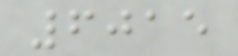6015
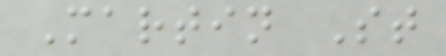Martin St
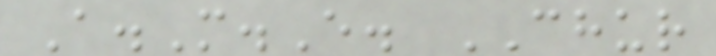A.M.E. CHUR
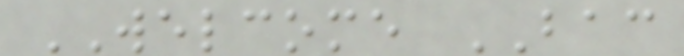WELCOME BAC
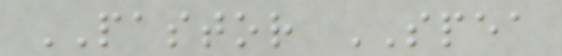PASTOR SPEA
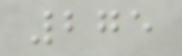275
